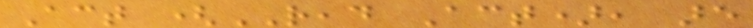Act (READ Act), are
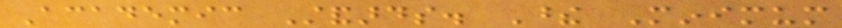Academic Standards. These Minimum
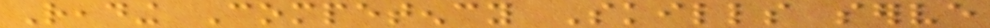Reading Competency Skills serve
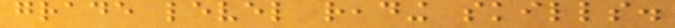grade level reading skills.
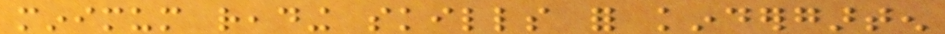minimum reading skills for kindergarten
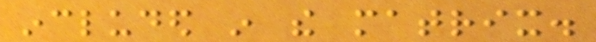included in the matrix.
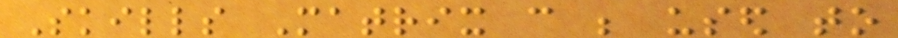Skills Matrix can be used to
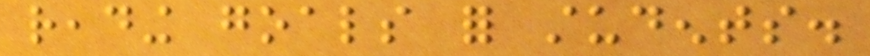reading goals for students.
